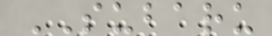SUBARU
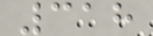318
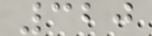320
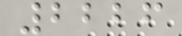2226
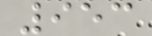953
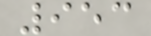953
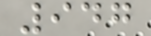947
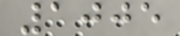1005
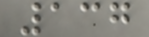137
